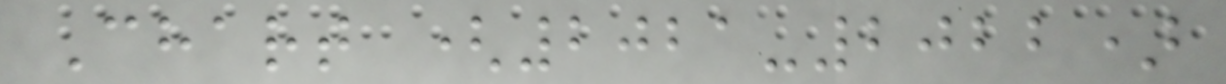Chart (2021-2022)
